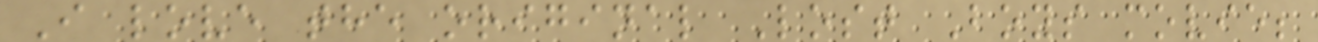I love the original Lost Boys movie;
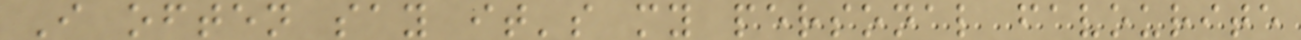I often say it's my personal favourite
